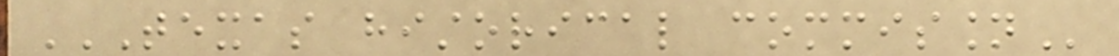TEXAS HISTORICAL COMMISSION
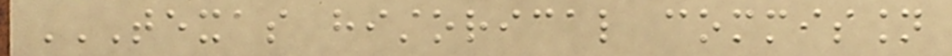TEXAS HISTORICAL COMMISSION
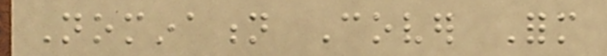Nomination Cover Form
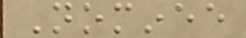Nominee
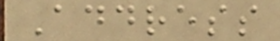Address
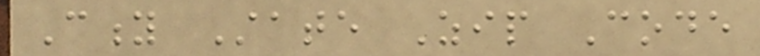City State Zip Code
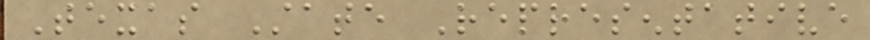Texas State Representative
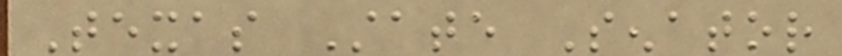Texas State Senator
